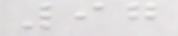97
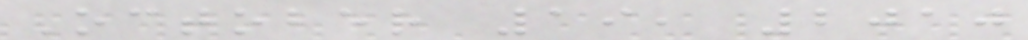October 19, 2010
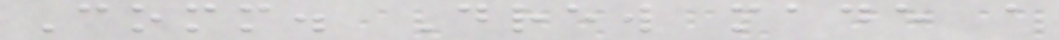Comm. Drew made a
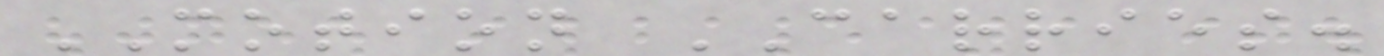MOTION CARRIES.
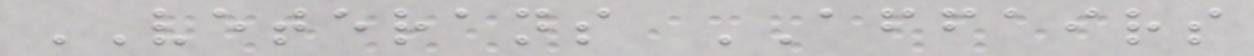VETERANS AFFAIRS
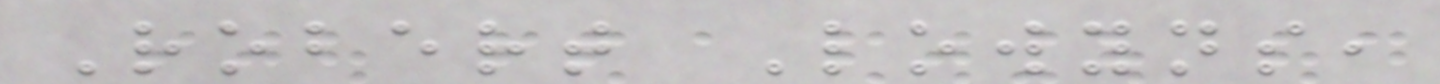Robert Lowyns,
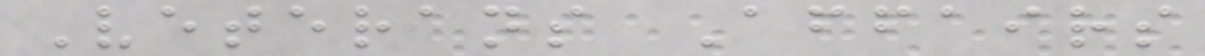Veterans Affairs
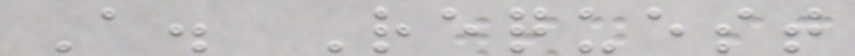A. Request
